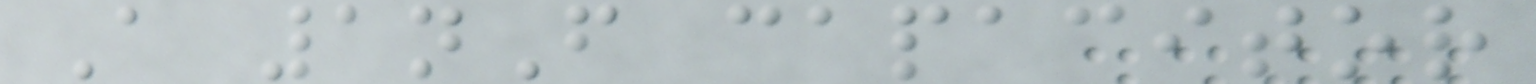A 1nF capacitor
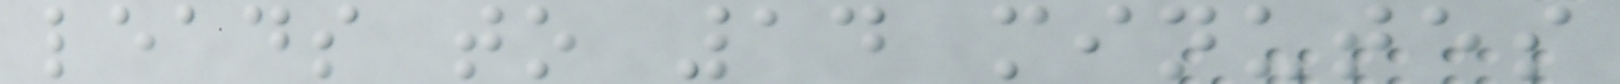leads to 14 minutes
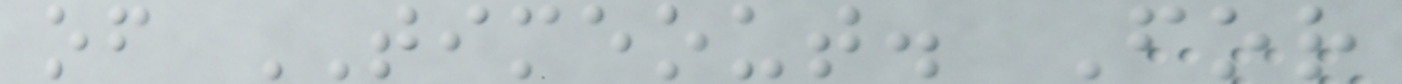of TIMEOUT. For
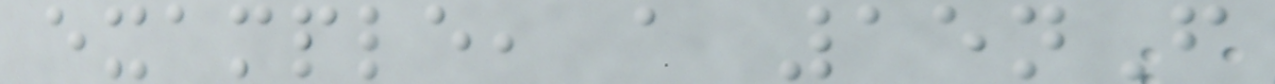example, a 15nF
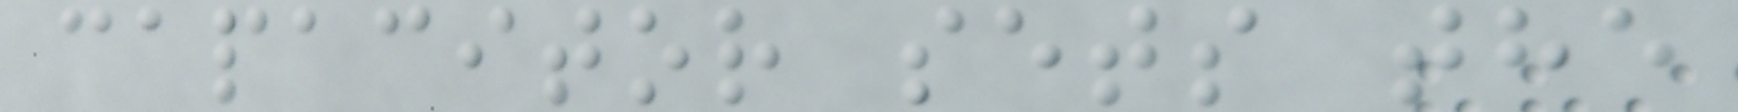capacitor sets the
